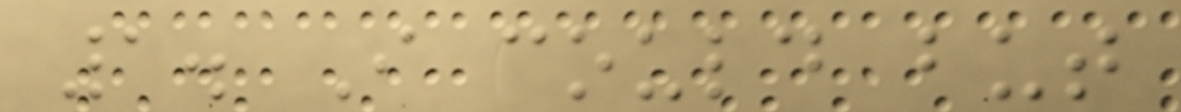1. I could but
